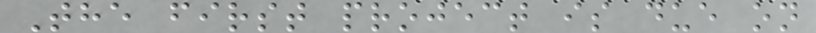The first project is due on
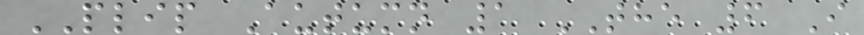PLIP Autumn 1 THE 6 I
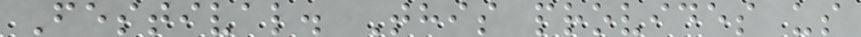Festival. This provides us
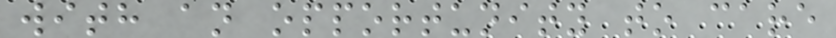with an opportunity to care
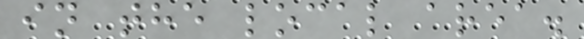in the local area.
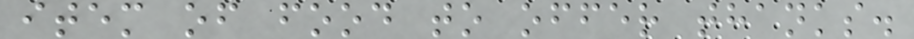item of food to offer thanks.
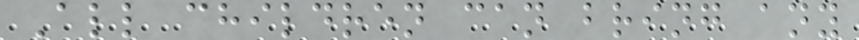All children can bring any
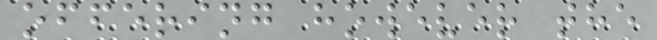offering however the
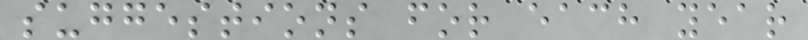suggestions for each year
